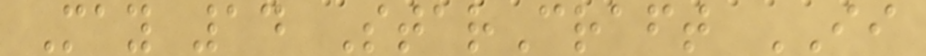May 14 StarCraft II
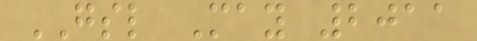GSL May 2011
